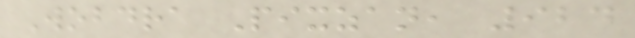Wobdra Pixzan, 924
